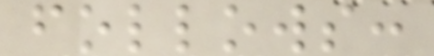follows:
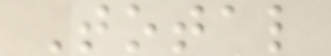Total
